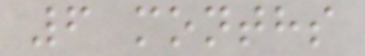6 months
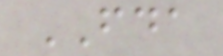FDA
